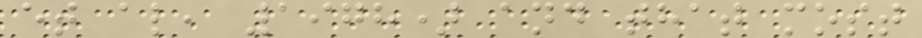et al, 1978) and that most
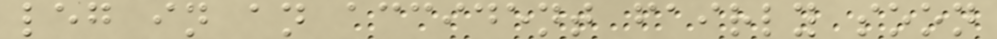leg in an accident fairly soon
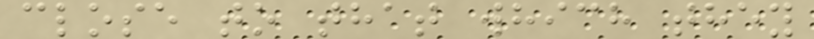close to that which they
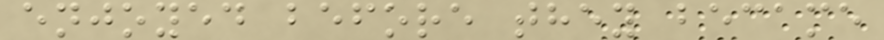enjoyed before they became
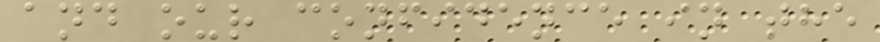and our confidence in the
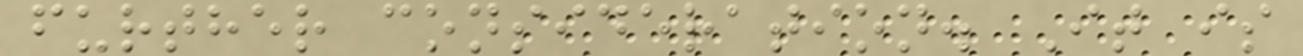further consideration. It is
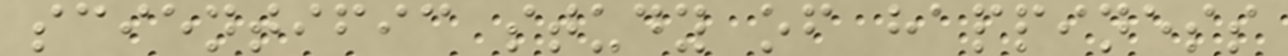scientific study of happiness
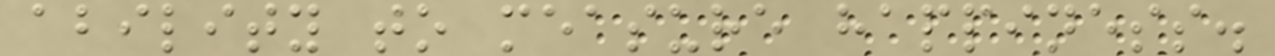ability to measure happiness.
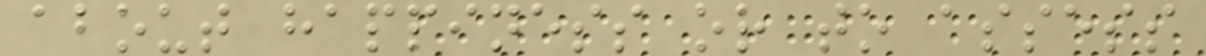about happiness or to assess
